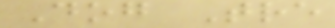Dog Tre
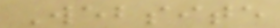Website
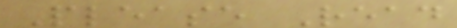Please Read
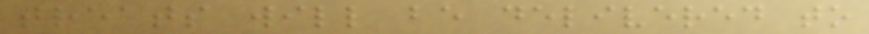treats will be delivered to
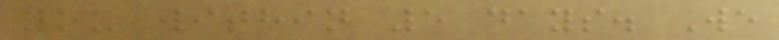you within 5 days. We
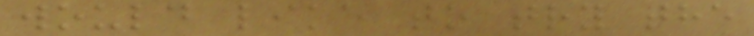would like to try the
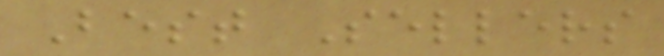Best Sellers
